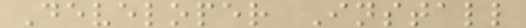Developer Install
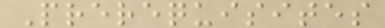Prerequisites
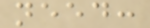need:
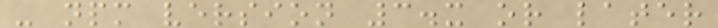- npm version 3.x or later
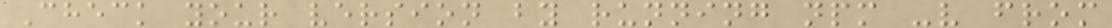Check your version by running npm -v from
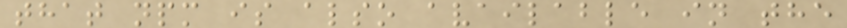that npm is also available in the
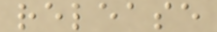release
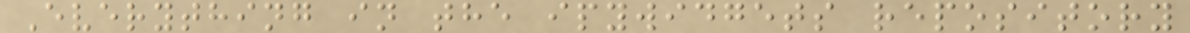Everything in the ipywidgets repository
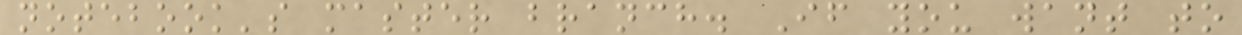notebook's master branch. If you want to
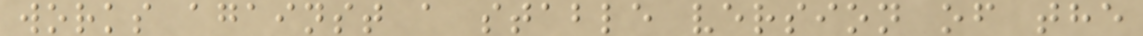works against a stable version of the
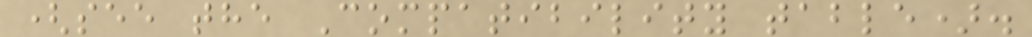(see the Compatibility table).
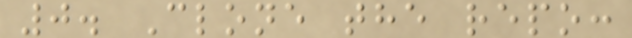0. Clone the repo:
